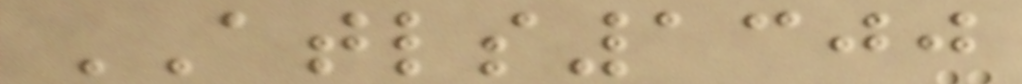ATLS1300
